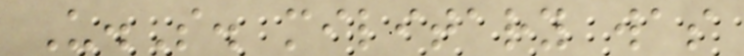U.S. military was
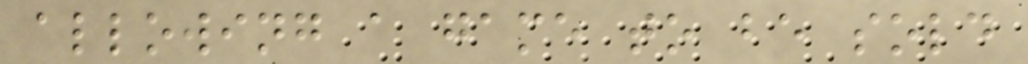allowing a game to be sold
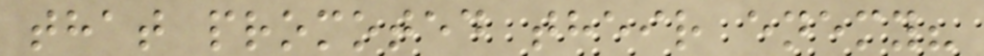that promoted their enemy?
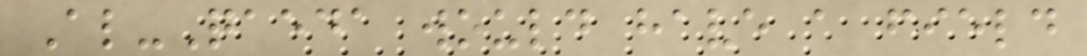Al-Qaeda would have a field
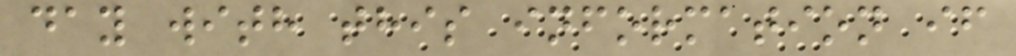day with this information if
